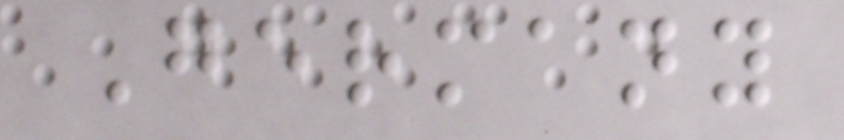Germany
